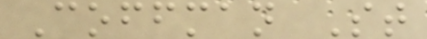Coffman St
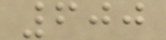600
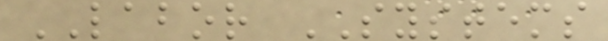LABOR SYSTEMS
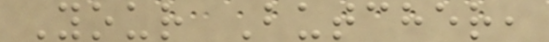Your Butcher,
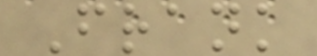Frank
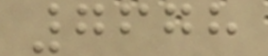7678
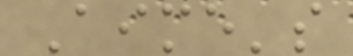Aime's
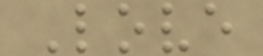Love
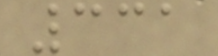331
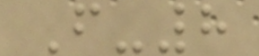F-8
